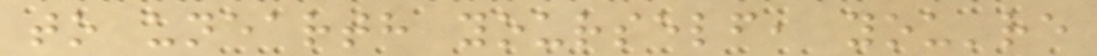to unearth yourself, you're
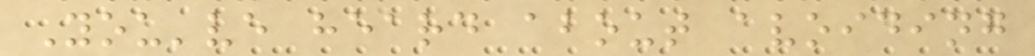You've heard about avoiding
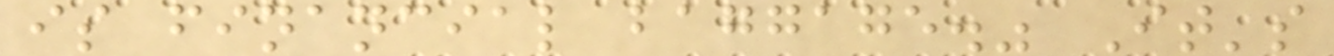is financial baggage." It's
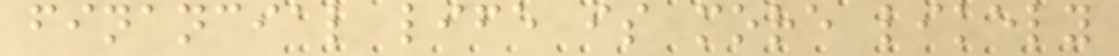financial life is more likely
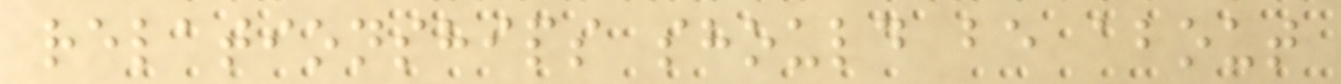relationships should be about
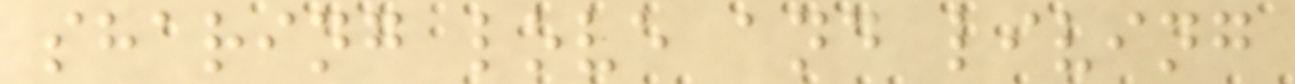sharing love and living
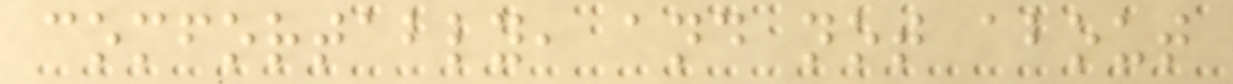comfortably, and not about
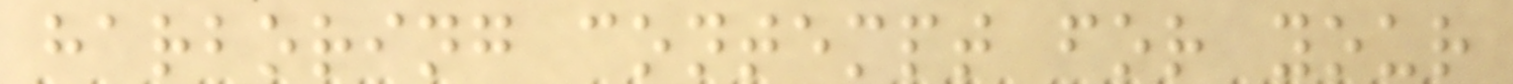harboring contempt for your
